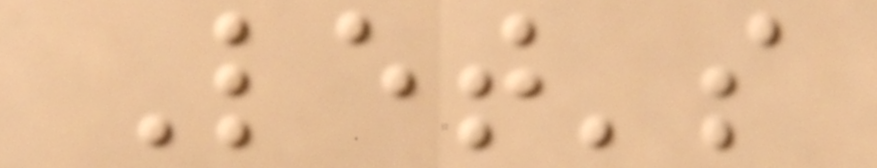Let's
